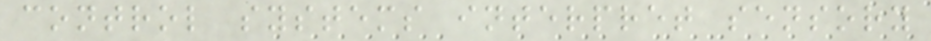control systems interpret sensory
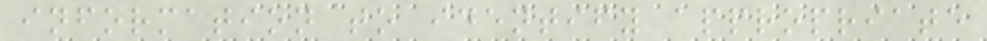information to identify appropriate
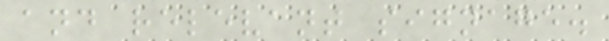and relevant signage.
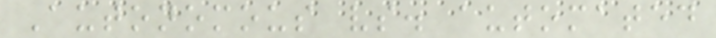Autonomous vs. automated
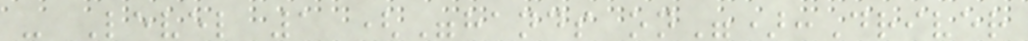- Level 1 ("hands on"):Driver
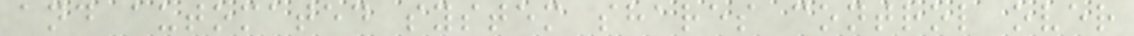and automated system shares control over
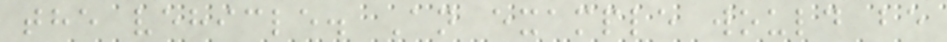the vehicle. An example would be
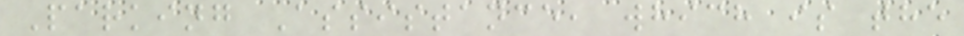Parking Assistance, which is the
